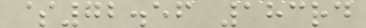$72.56 183rd
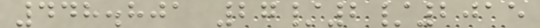448.801 27/2/2015
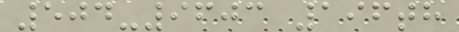504-9603 196th
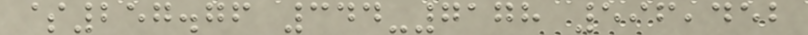$257.76 344-7178 596,452
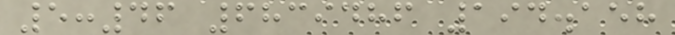5:46 6839486 194.158
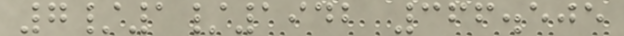7/1/1942 366.505
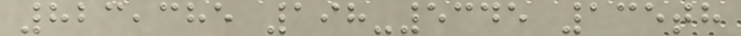823,385 198-5345 135th
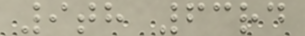9th 63rd
